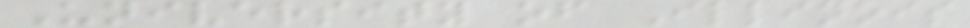University of Illinois
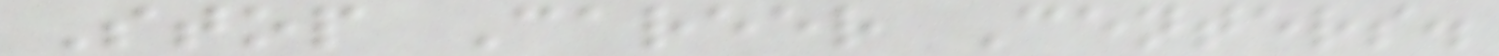Stop Career Centers.
